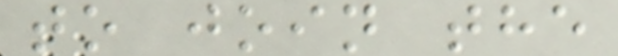to join the
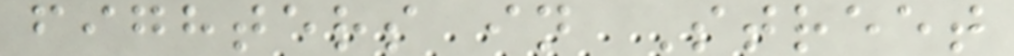fighters in Street
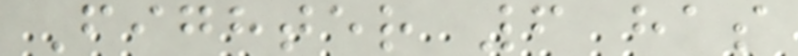Fighter 6 has
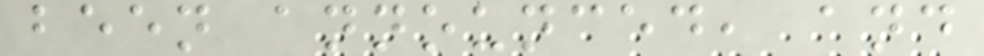been announced, and
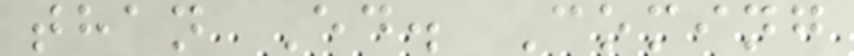than Ed. Coming
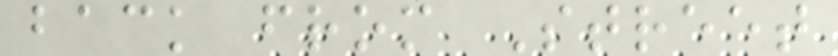back from Street
